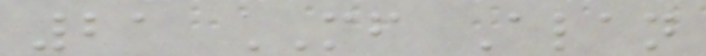21 MF Alan
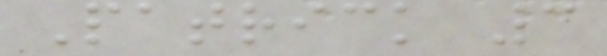Patrick 3
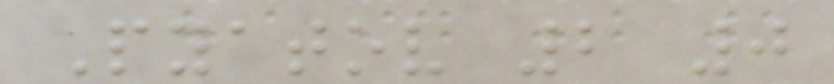Pyatov 2 0
